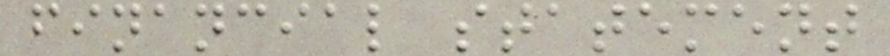financial statement
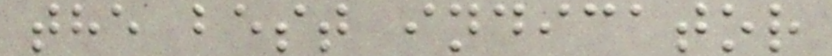the best indicator
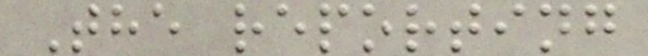The reporting
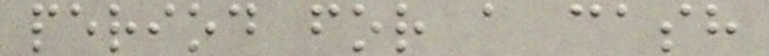period for a cash
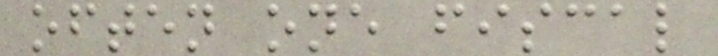often one fiscal
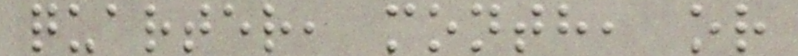quarter, month, or
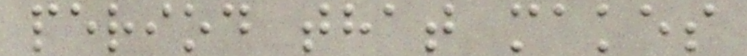period that makes
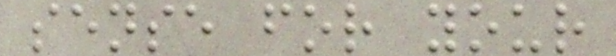sense for your
